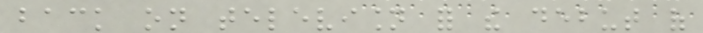back on television for the debut of
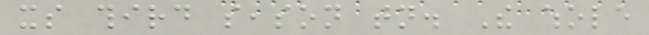its third season tonight. The whole
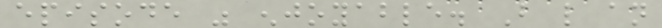episode was enjoyable. But like an
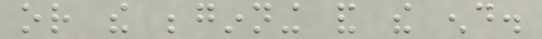or the beginning and the end.
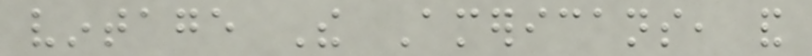vintage The Americans, and
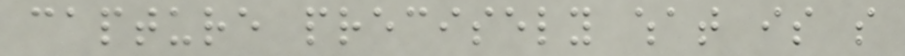capture precisely what is so
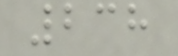238
